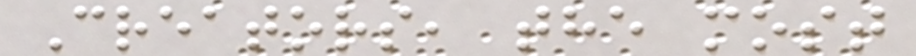Creators, the most
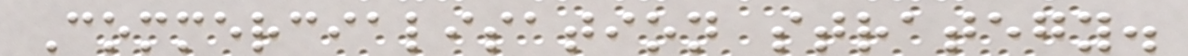Commercialisation strategy.
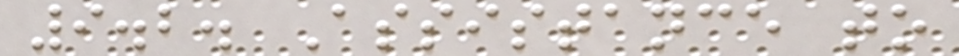9.2. Assistance to
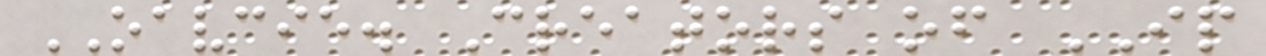OAVCIE. Creators of IP
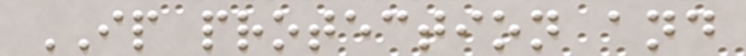IP protection and
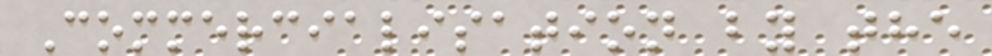Commercialisation by the
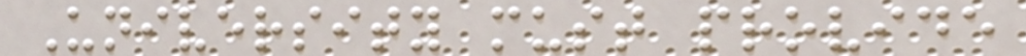University must provide
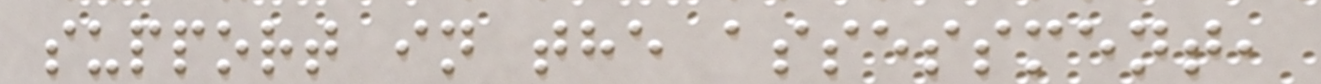support in the assessment,
